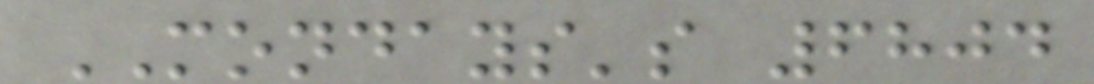MONDAYS's 6804
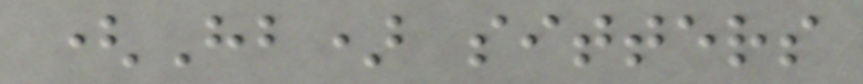(Hb) sitters
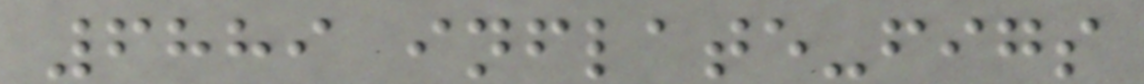6889 inflate-figs
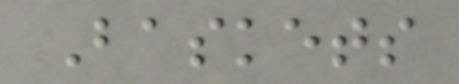Baskets
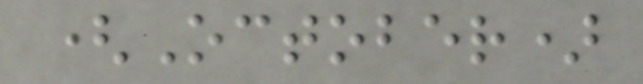(October)
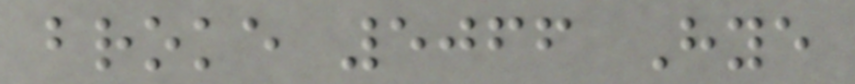broke 5066 Hye
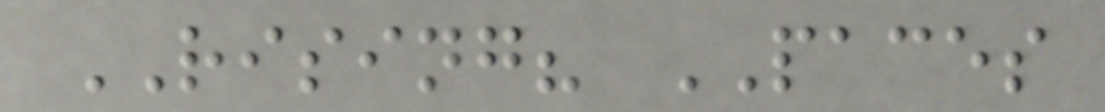RISING? PACES
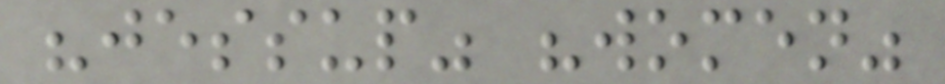"jessup" "women"
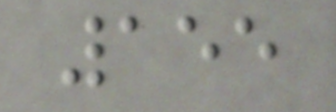155
